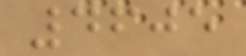4605
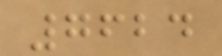7624
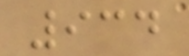934
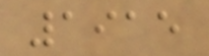1915
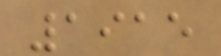1915
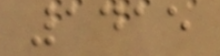1415
